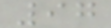97
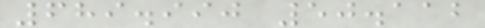689.990 50.112
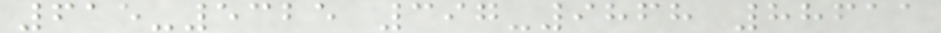615-5325 397-9868 88611
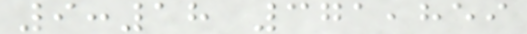9:18 371,859
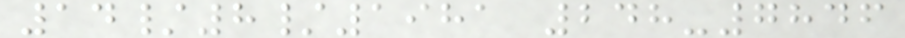14/8/1981 248-7846
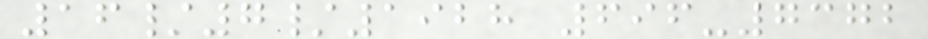16/7/1928 696-7372
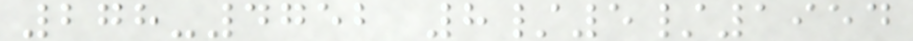278-4752 8/5/1954
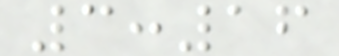3:16
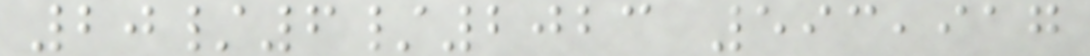20/6/2023 593,917
